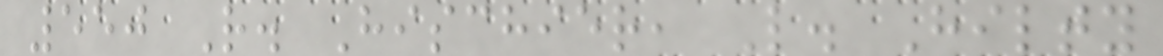550 R. Hischier, L. Hilty
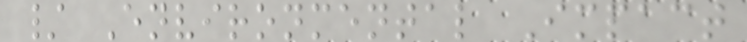/ Environmental Impact
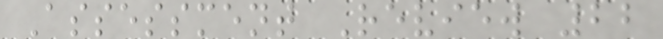Assessment Review 22
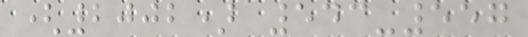(2002) 543-557
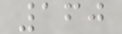160
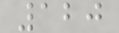120
